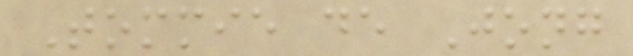Tommie de Jong
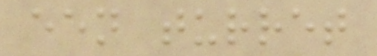een turret
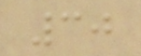30
